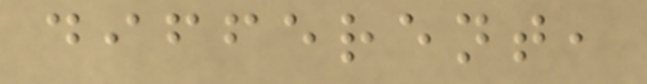different,
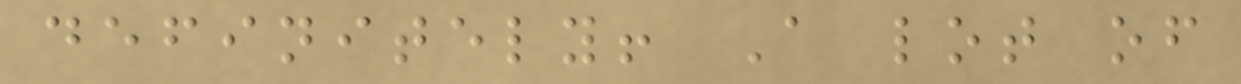definitely! A lot of
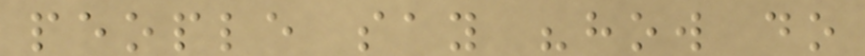people say "how do
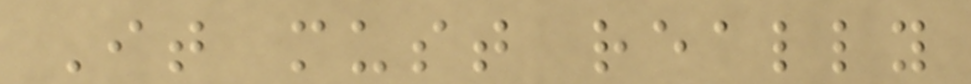It must really
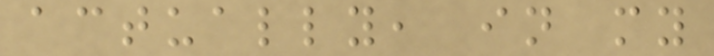actually, in my
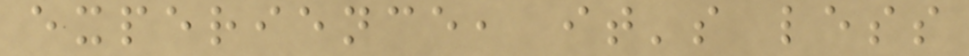experience, it's less
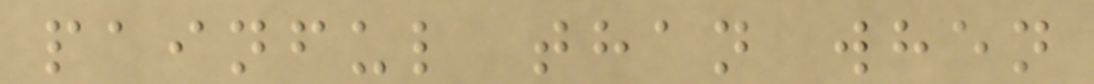painful than when
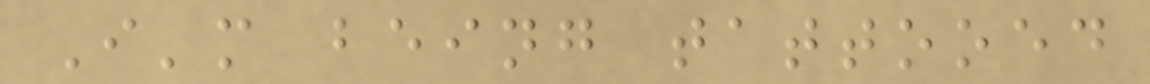I'm being tattooed
